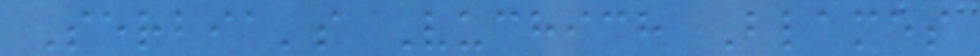Serbia's Vuchich Blames
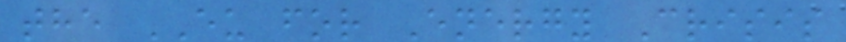the EU for Energy Crisis
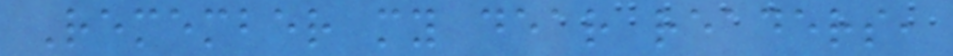Remember my dear readers,
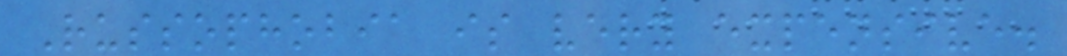Russophobia is very expensive.
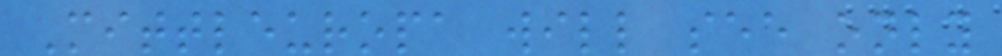Mittleuropa will see only
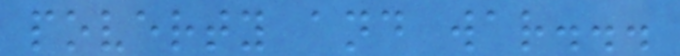poverty and war...
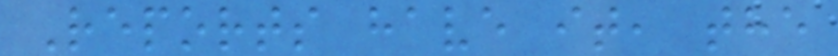Reports have it, the
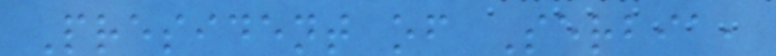President of Serbia,
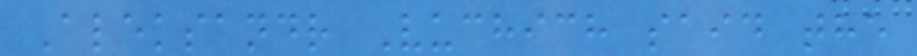Aleksandr Vuchich said the
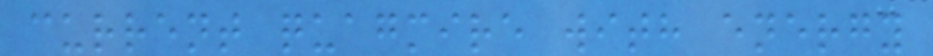current quagmire with energy
